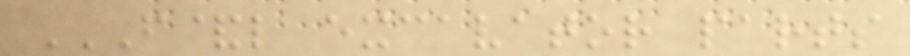F&L EXCAVATOR PARTS
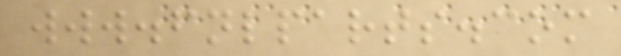www.fnlparts.com
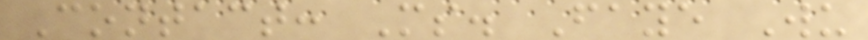Contact: Ms. Faye Wu
